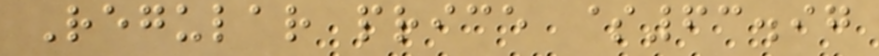Regular price $63.97
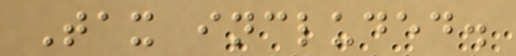Tax included.
